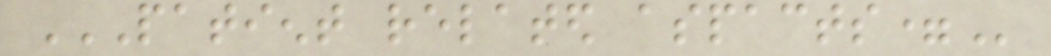PATIENT RELATED ASPACTS=
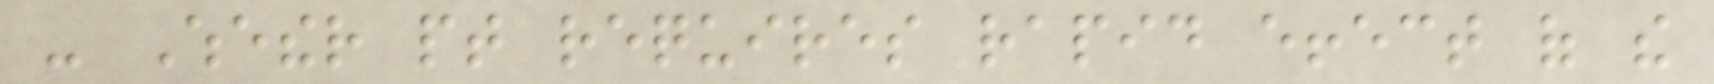- Whether pt requires rapid effect of the
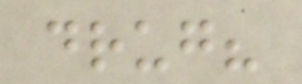drug?
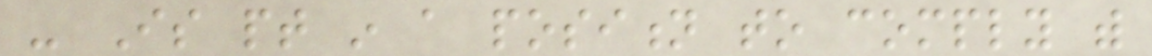- Is pt in a position to comply with
